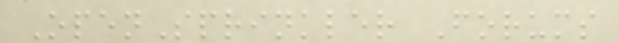OpenSprinkler Forums
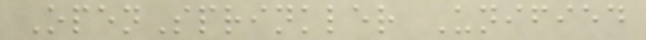OpenSprinkler Unified
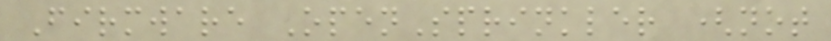Firmware OpenSprinkler (not
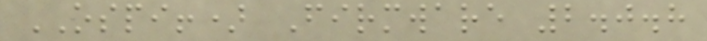OSPI!) Firmware 2.0.8
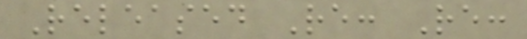Released Re: Re:
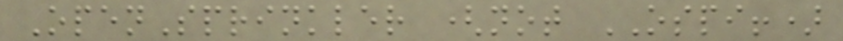OpenSprinkler (not OSPI!)
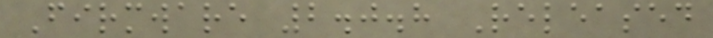Firmware 2.0.8 Released
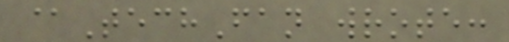@TechFan wrote:
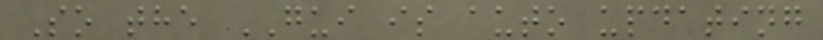So the GUI is auto updating
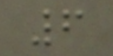6
